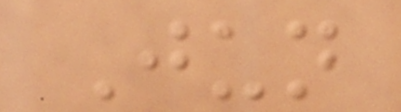Jun
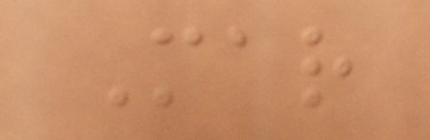Mar
